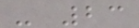- 23
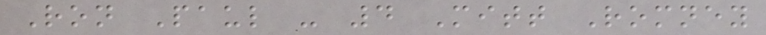Ron Paul - 4 Mitt Romney
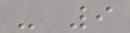- 9
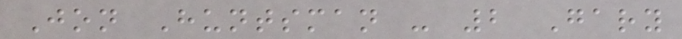Jon Huntsman - 2 Gary
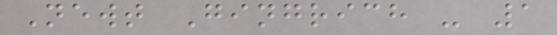Newt Gingrich - 1
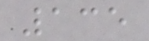135
